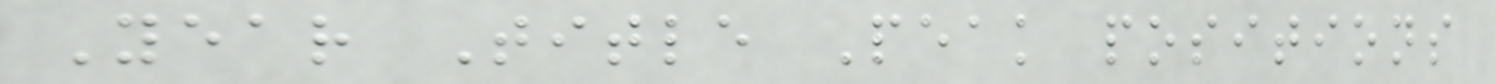Year Title Peak positions
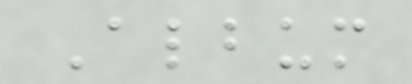Album
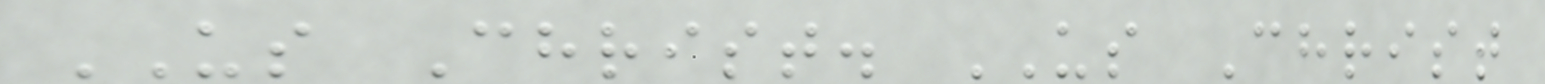US Christ. US Christ
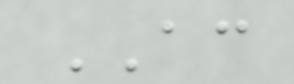AC
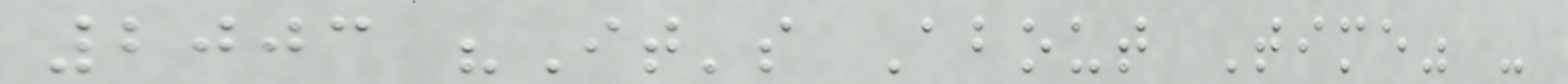2003 "It's About Time" -
